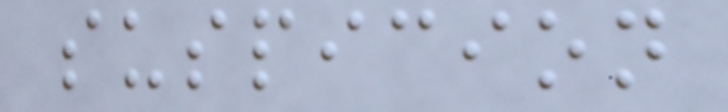suspicion
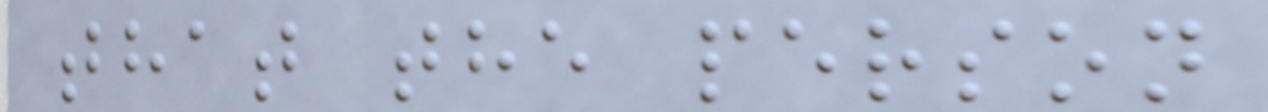that the person
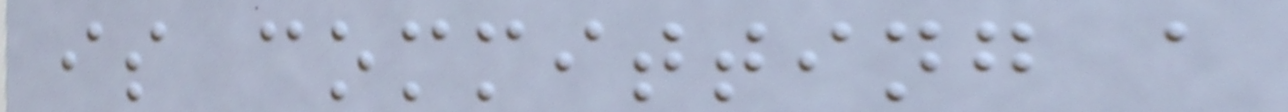is committing a
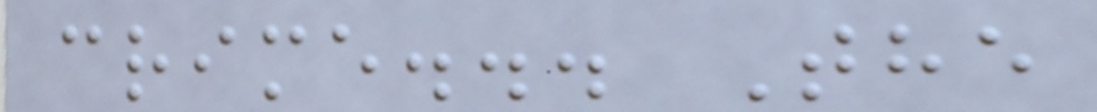crime... The
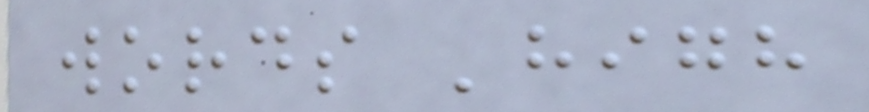words 'high
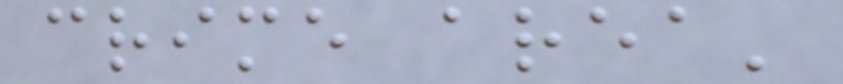crime area'
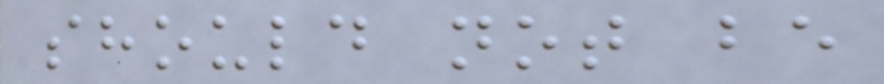should not be
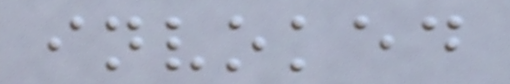invoked
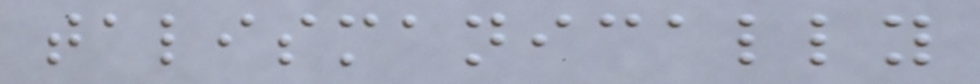talismanically
